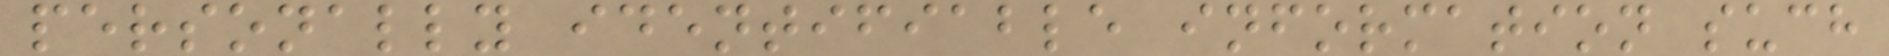personally identifiable information such
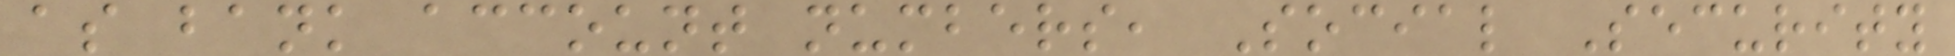as bank account numbers, Social Security
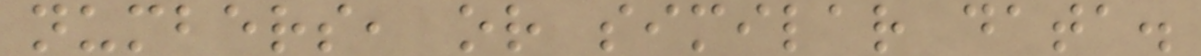numbers, or similar data.
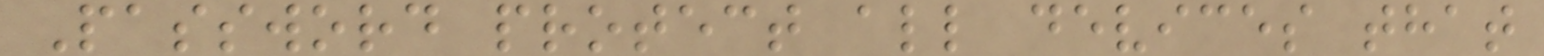Password protect all devices that
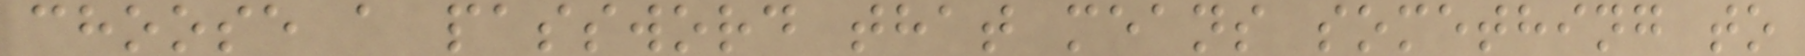choose a password that means something to
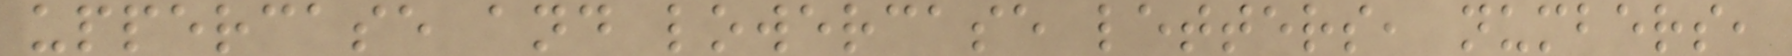uppercase and lowercase letters, numbers,
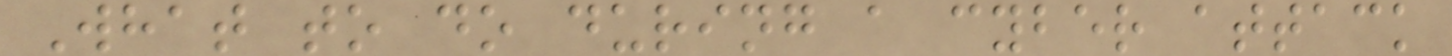What to do during a cyber attack
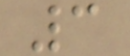3
